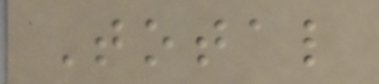Total
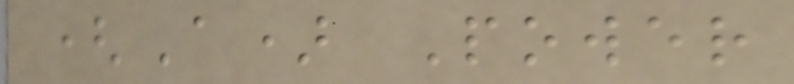(A) Power
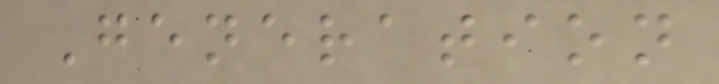Generation
